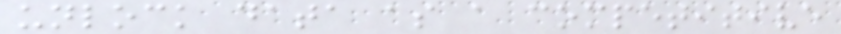unlock data as a competitive
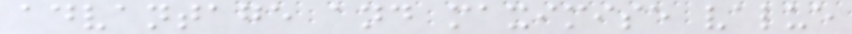advantage and maximise value
